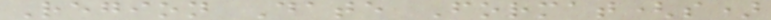Region Date Format(s)
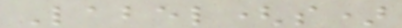Label(s)
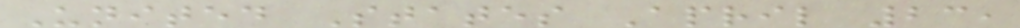United States April 23,
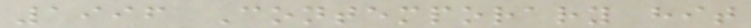1996 Contemporary hit
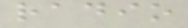radio
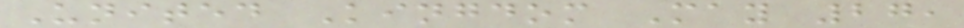United Kingdom May 27,
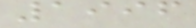1996
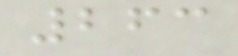263
